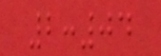2:04
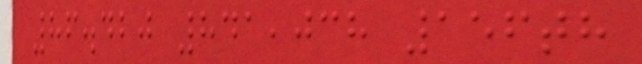86.420 841,038 156th
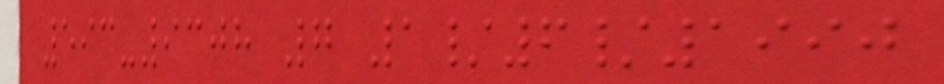593-9308 7 1/6/1990
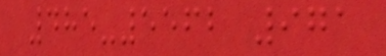485-5562 971
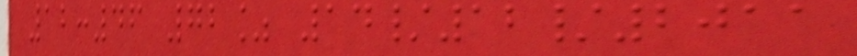12:46 72% 14/12/2011
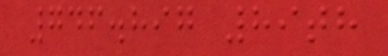746.897 89th
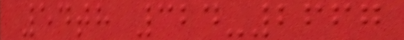54th 324-2667
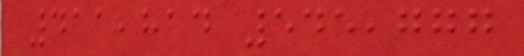411,814 545,777
